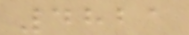4821
